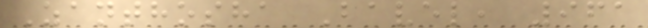Zanthosha Bavel, 961
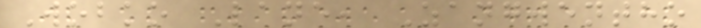Wobko Lane, Zangwentho
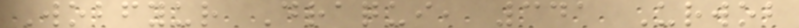Wobfyur Draqui, 341 Urwob
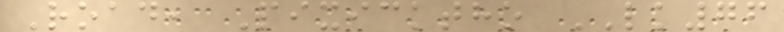Road, Pixicktho LK76
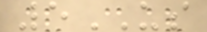5US
